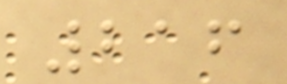216
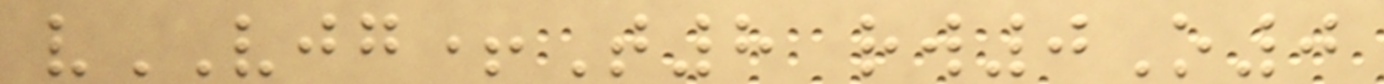vVJG+T8 rw0O0
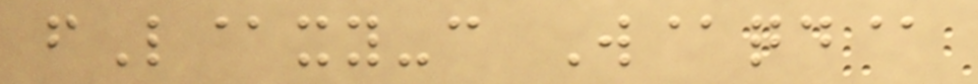fL@xy-c W@qd@
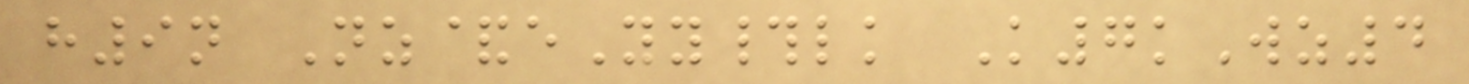h9n Nz&eYy#lk K7kWz4
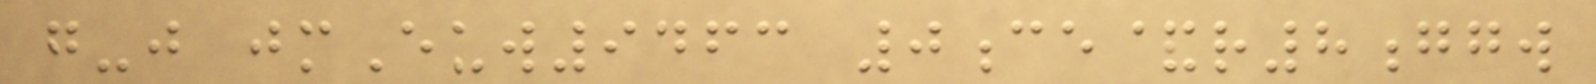g-j jmEuw9463 0ce&r8ggw
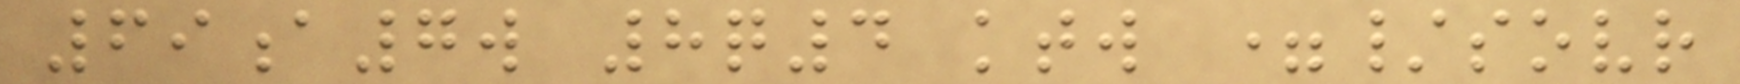69a7w 8q4 ktw =/sovr
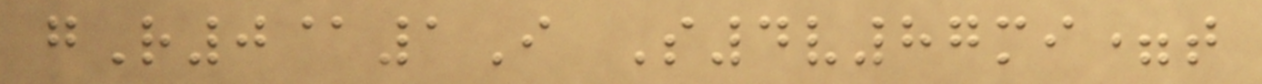gR0@1I S4v87mi=t
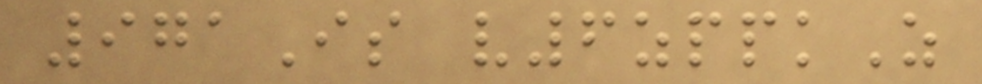971Is v6zppkZ
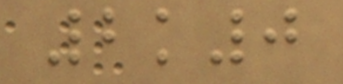2k0
